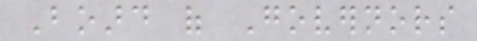Board of Governors
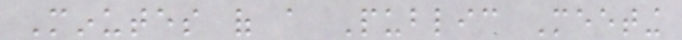Minutes of a Public Meeting
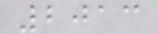2013
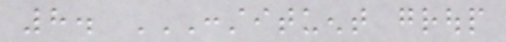8. CONSTITUENT GROUP
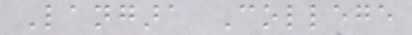Langara College
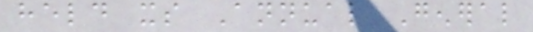held its Annual General
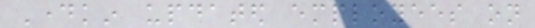Daykin updated employees on
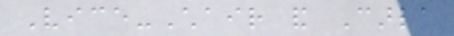Vice-Chair and Carla
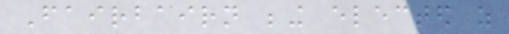Fairbairn being elected as
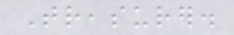Treasurer.
